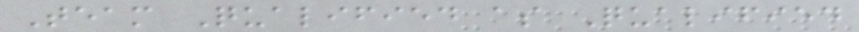Team Qualified as Qualified
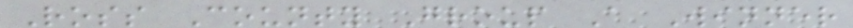Ross County Group A Winner
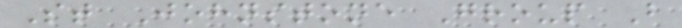St Johnstone Group B
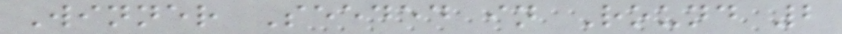Winner Seeded in Round 2
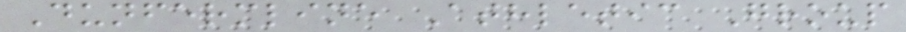Dunfermline Athletic Group
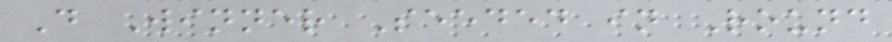D Winner Seeded in Round
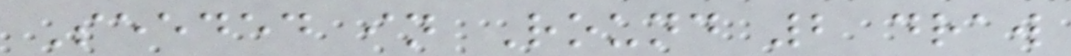Seeded in Round 2 draw
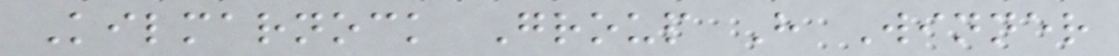Kilmarnock Group H Winner
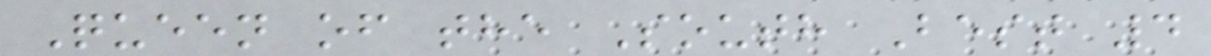Queen of the South Best 4
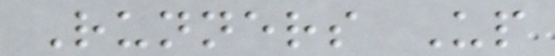Runners Up
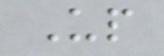Up
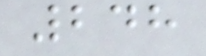248
